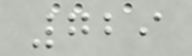729
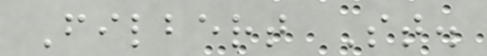Filbert St.
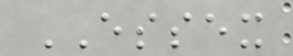ESSEX
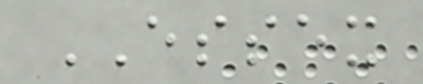ESSEX
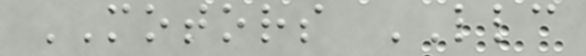MOTORS LLC
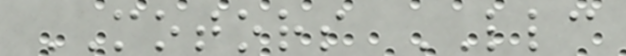MOTORS LLC
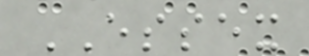ESSEX
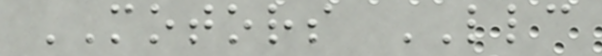MOTORS LLC
